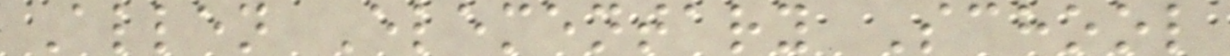Allen Elementary School
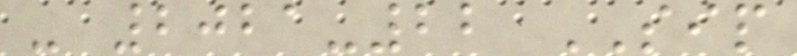- 2021-22 SIP
